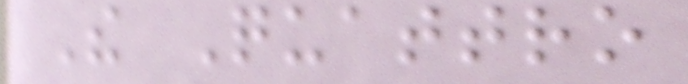The Quattro
